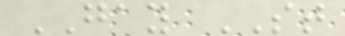GAY ST
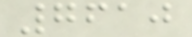7610
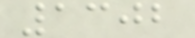1302
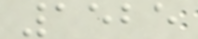1525
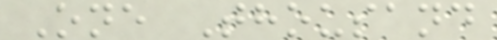One Thousand
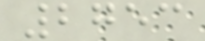2753
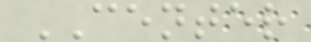CENTER
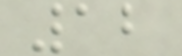12
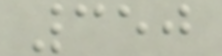350
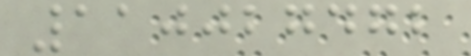110027472
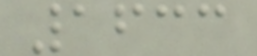1633
